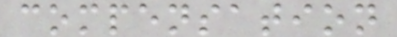compensation
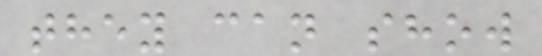they can show
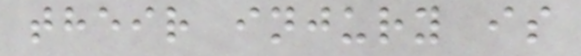their injury is
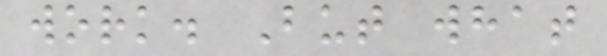work. But what
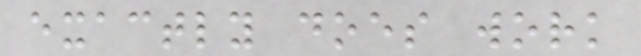exactly does work
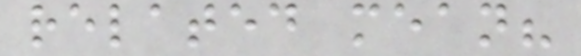related mean?
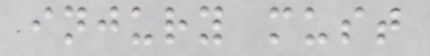injury must
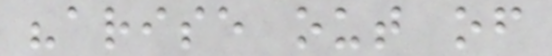"arise out of
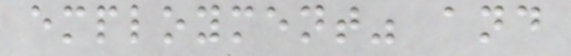employment" and
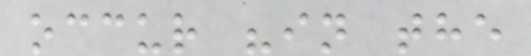occur "in the
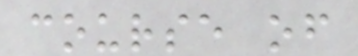course of
